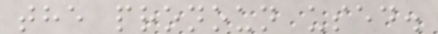the pronoun used.
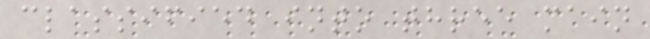classified into three main
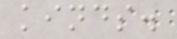kinds.
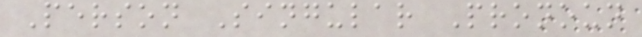Person Singular Pronoun
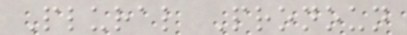Plural Pronoun
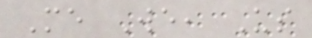Me We, Us
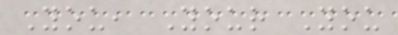You, Your You
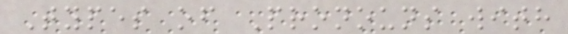Types of Pronouns with
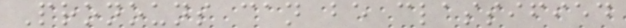Pronouns can be classified
